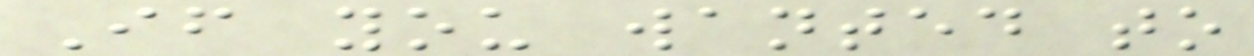If you wanted to
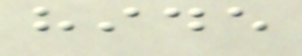hide
